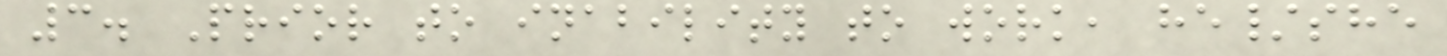3. Prior to inability to work, he/she
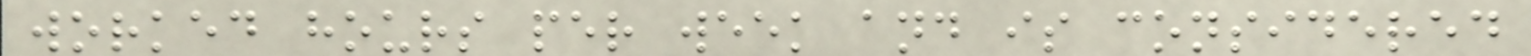worked hours per week and is considered
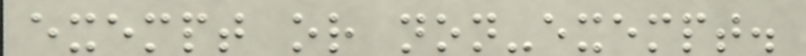exempt or non-exempt.
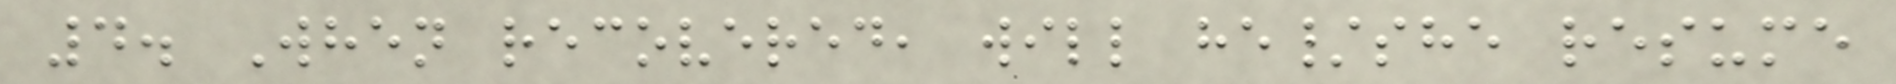4. When recovered, will he/she resume
